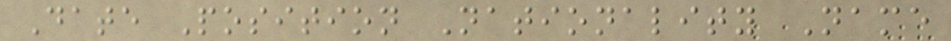Date Position Nationality Name
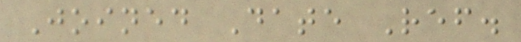Joined Date Ref.
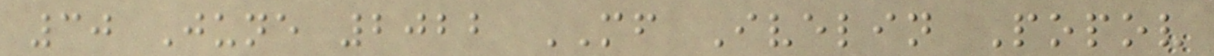30 June 2022 MF Ivelin Popov
